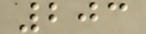203
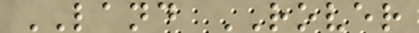LAND ROVER
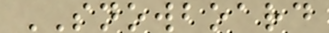SNOWBOARD
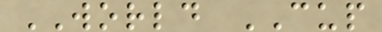WORLD CUP
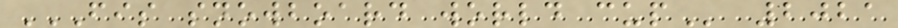FIS SNOWBOARD WORLD CUP 2021
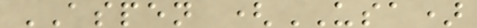ASPEN (USA)
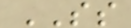SS
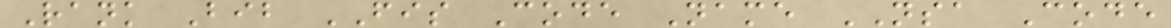Rank Bib FIS Code Name NSA Code
